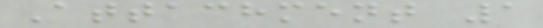Attachment 1
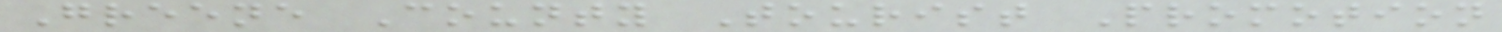Greene County Tourist Promotion
